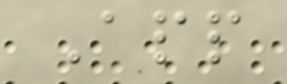App
